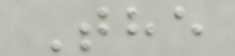The
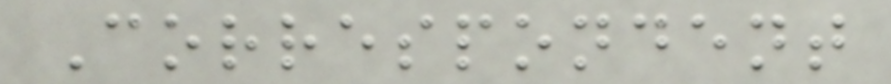Correspondent
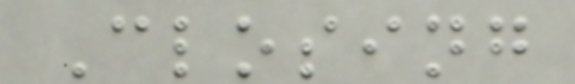Closing
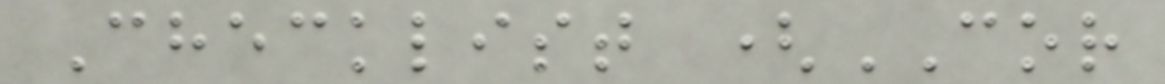Checklist (COR
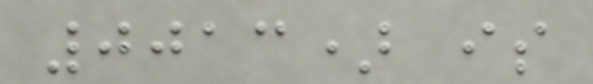0013) is
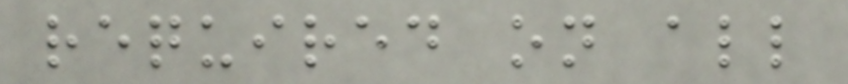required on all
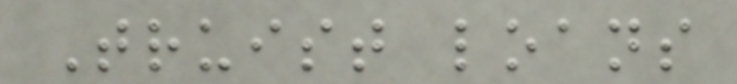Truist loans
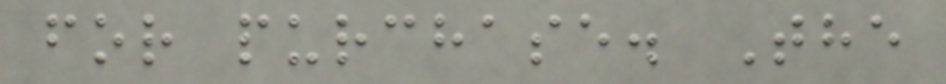for purchase. The
